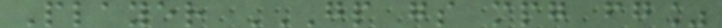Player GP GS MPG FG%
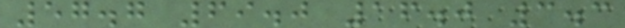57.7 69.0 16.0 3.3
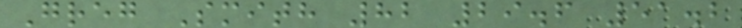Greg Smith 82 29.6 51.2
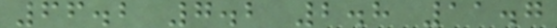66.2 7.2 2.8 11.7
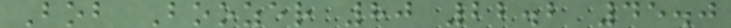Bob Boozer 80 22.2 45.0
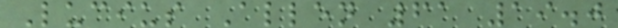Lucius Allen 61 19.0
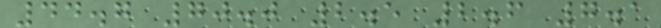44.7 70.0 2.5 2.6 7.1
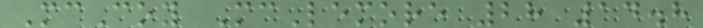McCoy McLemore 28 14.8
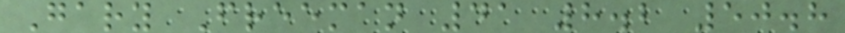Gary Freeman 41 8.2 50.8
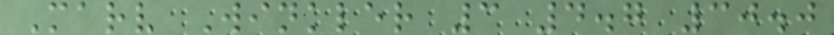Marv Winkler 3 4.7 30.0
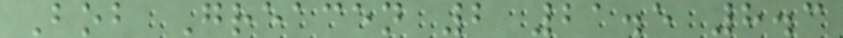Bob Greacen 2 21.5 8.3
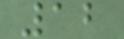12
